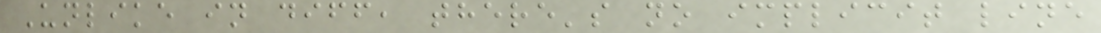Unlike in diff, there's no implicit line
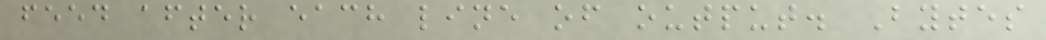feed after each line of output. Bytes
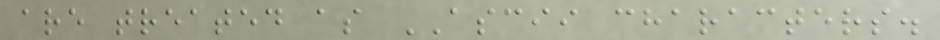are treated as ASCII characters.
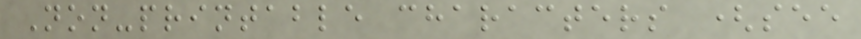Non-printable characters (see
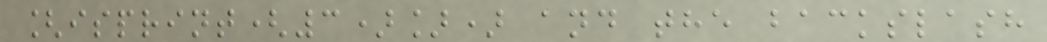[isprint(3)]) and the backslash
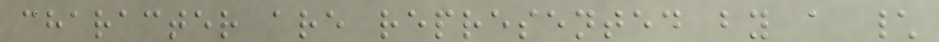character are represented by a \
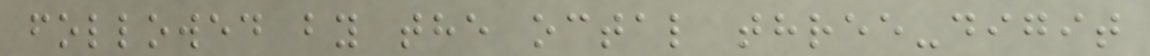followed by the octal three-digit
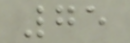75
